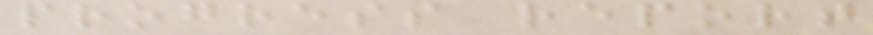progress report
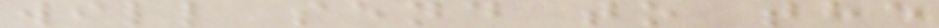will send to the
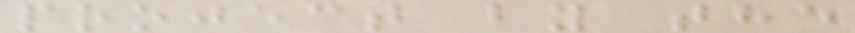project by the
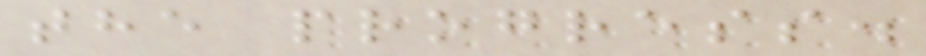the progress.
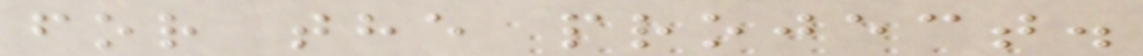for the project.
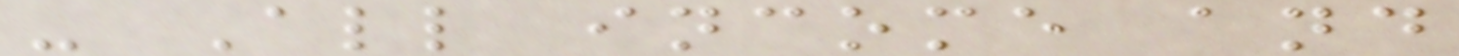- All income and
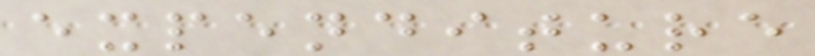expenditure
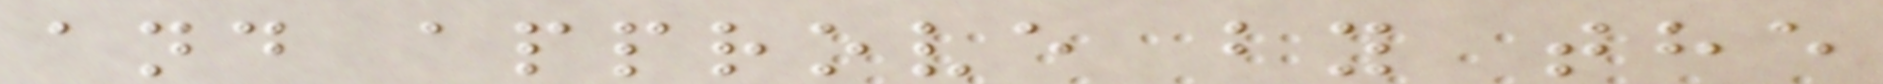and approve by the
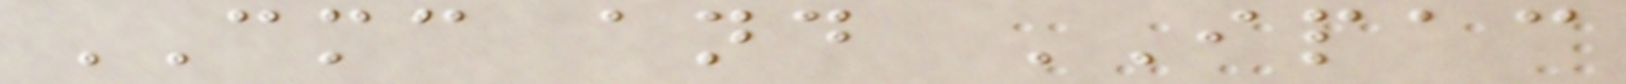CMC and IPAC
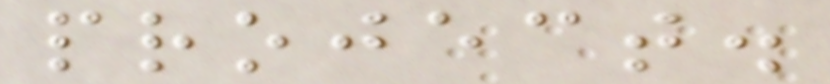project.
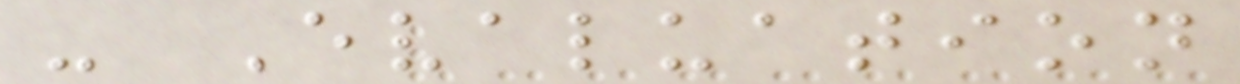- Evaluation
